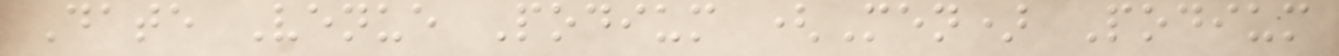Date Venue Podium (Men) Podium
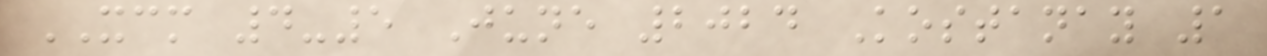XCM 4-5 June 2024 Kostanay 1
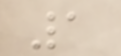1
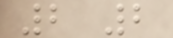2 2
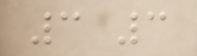3 3
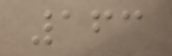163
